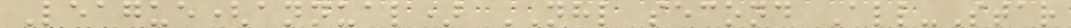League(annual) NHL second All-Star
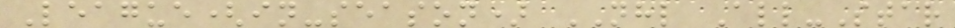League(in-season) NHL All-Star
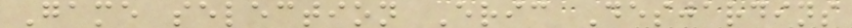Game selection Eric Desjardins
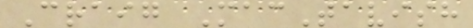Craig MacTavish
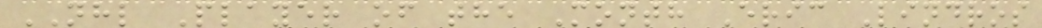NHL Player of the Month Eric Lindros
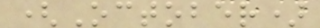(October)
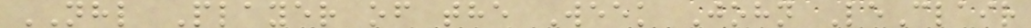NHL Player of the Week John LeClair
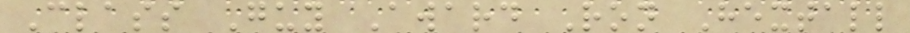Class Guy Award Ron Hextall
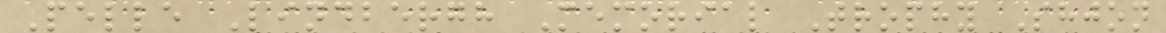Pelle Lindbergh Memorial Trophy Shjon
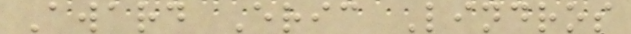Award Eric Lindros
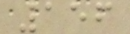156
